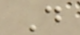D
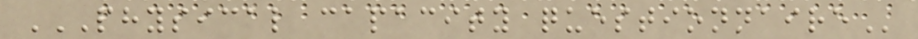PHYSICAL CAPACITY QUESTIONNAIRE
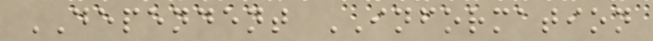DEPENDENT INFORMATION
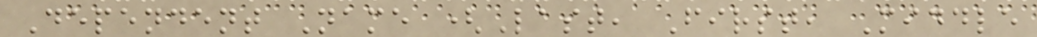Dependent Name (Last, First, Middle
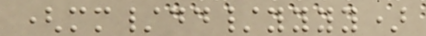(mm/dd/yyyy)
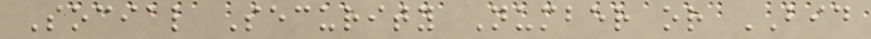Social Security Number or BID
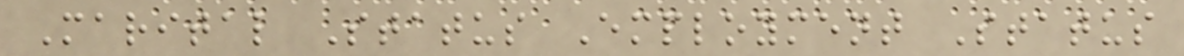Marital Status Employment Status
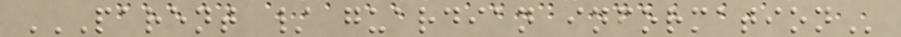PARENT / GUARDIAN INFORMATION
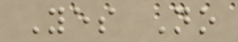Yes No
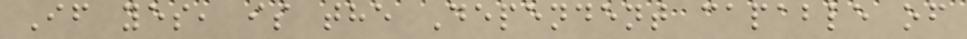If yes, is the Dependent capable of
